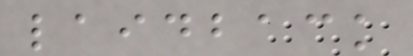laidback
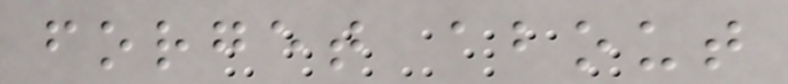forget about
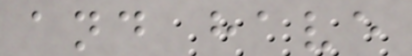and have
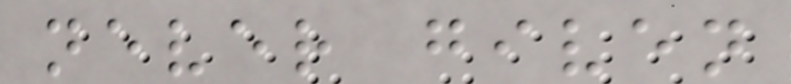never given
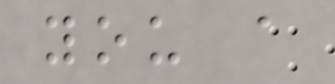you a
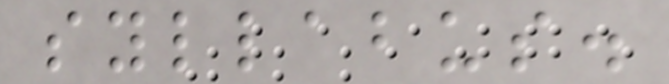syllabus.
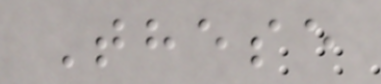These
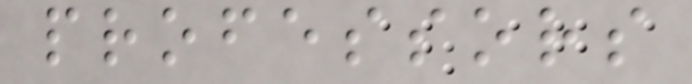professors
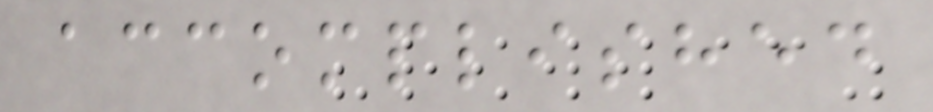accomplished
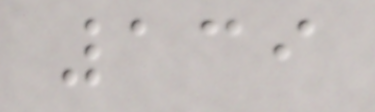139
